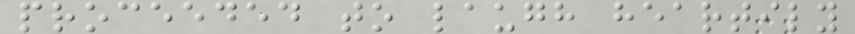proceeded to laugh heartily
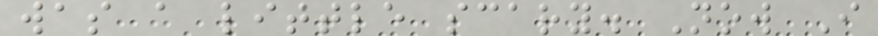was a little scary. Now I
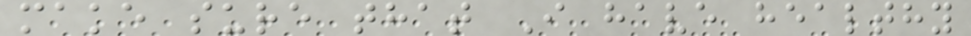make sure that I have healthy
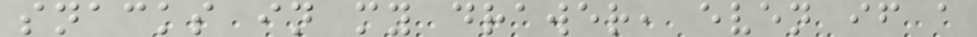snacks in my drawer, even if a
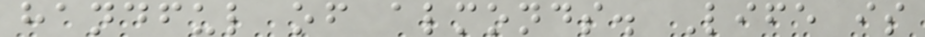handful of almonds. Life is
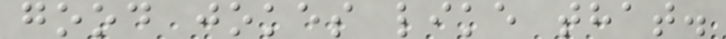good jokes like that.
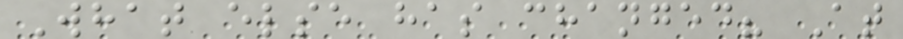What else has changed? At
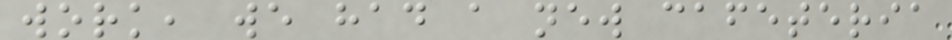work, we had a new cafeteria
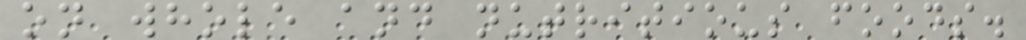on whole and nutritious foods.
